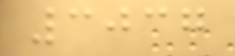3037
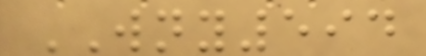WNY594
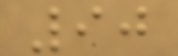90
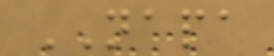NAPA
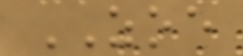ZOE
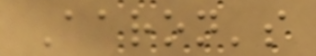Aaron's
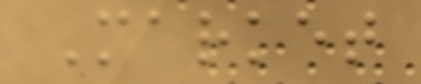Market
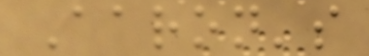Aaron's
